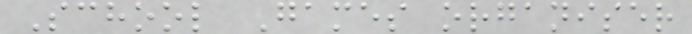School Games organiser
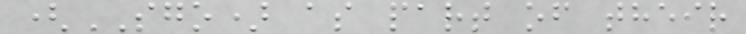(SGO) as part of their
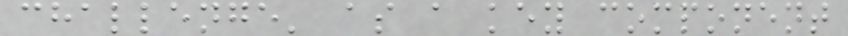challenge' as a key component
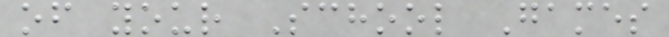of your School Games
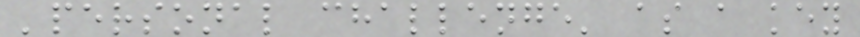'personal challenge' as a key
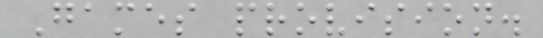Games provision.
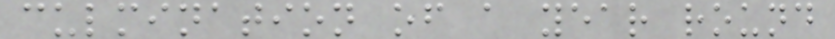culmination of a year round
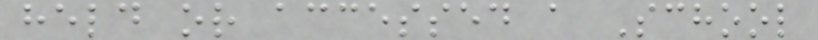held or accessed a School
